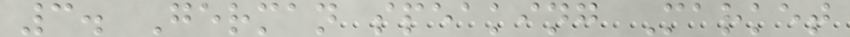3. German speaking Market
